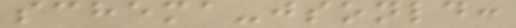schema-jsonld:
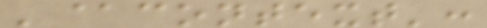'@context':
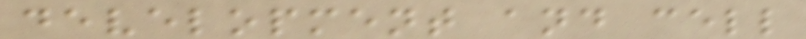development and cell
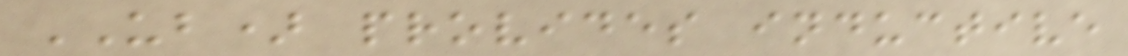UB) provides inductive
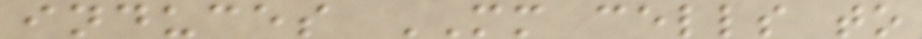induces MM cells to
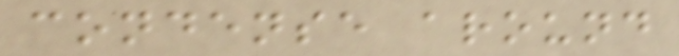condense around
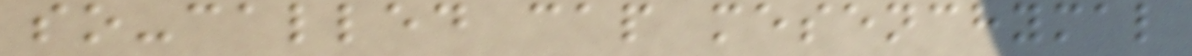so-called cap mesenchymal
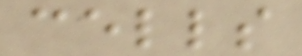cells
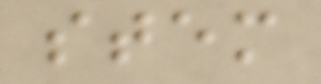stem
